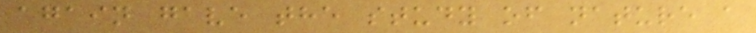again gave the study of nature a
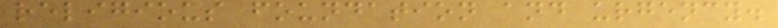religious foundation and urgency.
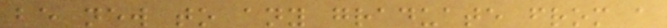be new to any graduate from a
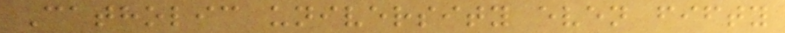Catholic university even fifty
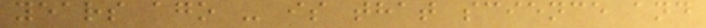years ago - is that science and
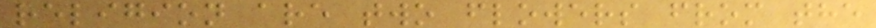religion are two flowers from the
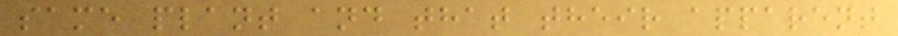same plant and that their apparent
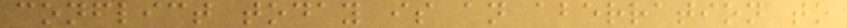conflict today is an aberration to
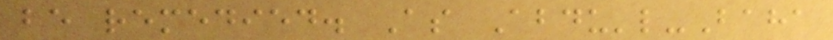be remedied. As Abdu'l-Baha
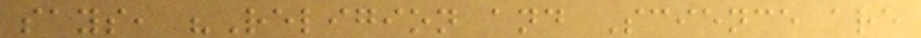says, "Religion and Science are
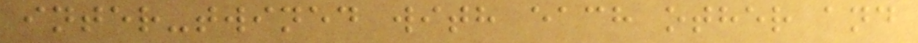inter-twined with each other and
